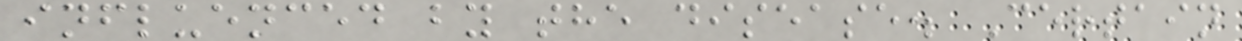influenced by the disease. Certain
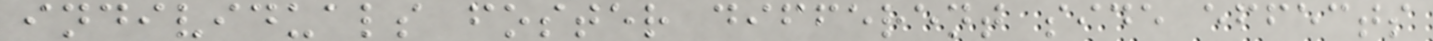individuals foster different side effects
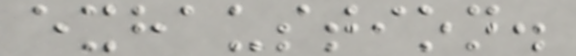exhaustion.
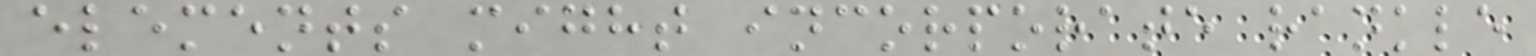elements might incorporate rankle
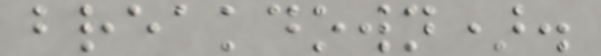breakdown).
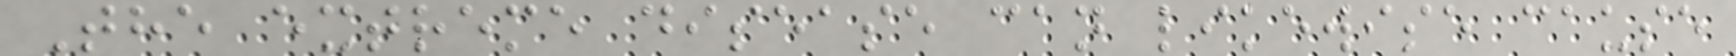The extreme disease can likewise cause
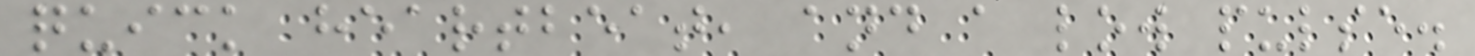quick heartbeat, and a low pulse.
